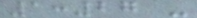1:27 -
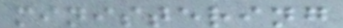ministering
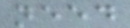need
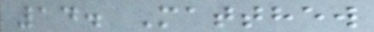14. Matthew
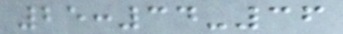25:34-36
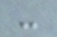-
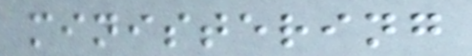ministering
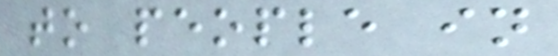to people in
